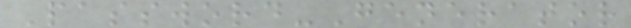Password-Generator
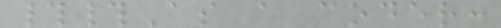##As a coder:
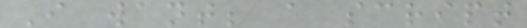I want; a script
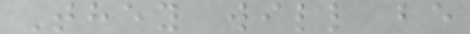They will be
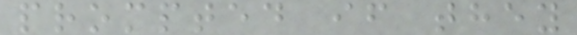prompted if they
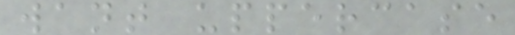want uppercase
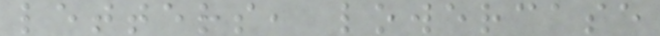letters, lowercase
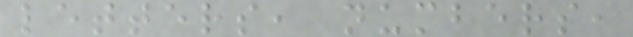letters, numbers,
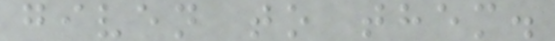given to them.
